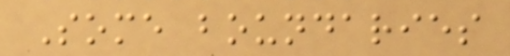Some boundaries
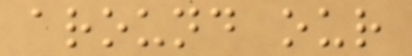around our
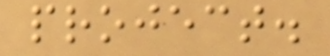project.
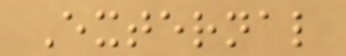External
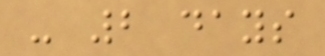- 2 days
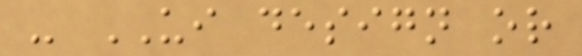- UI design or
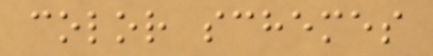color schemes
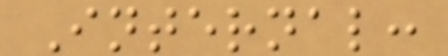Internal:
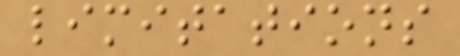limitations
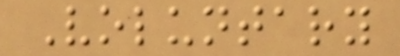Voluntary
